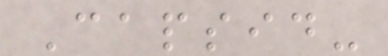Capsid-
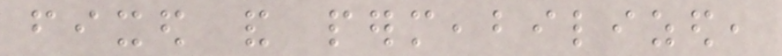fixed and permeabilized,
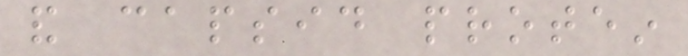and capsid protein
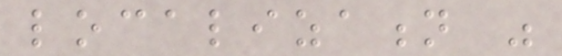localization was
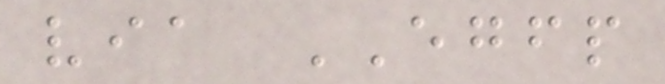via EGFP
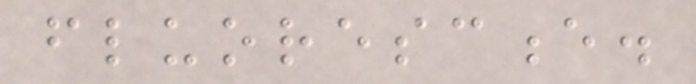fluorescence.
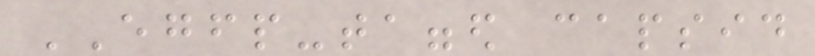EGFP-tagged capsid
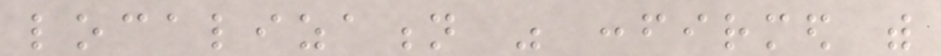localization was confirmed with
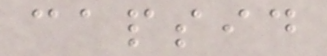capsid
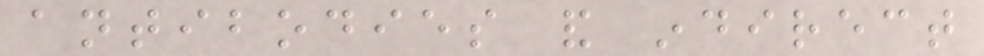antibodies and indirect
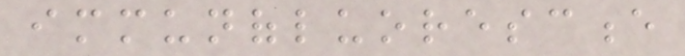immunofluorescence
